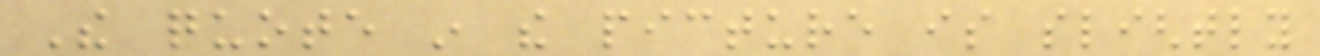The quote in the picture is slightly
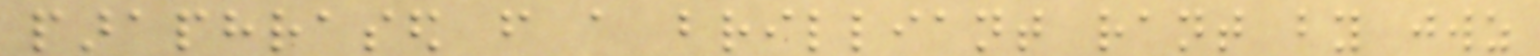paraphrased from a brilliant rant by jwz
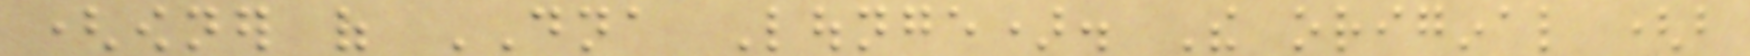(owner of DNA Lounge). The original (but
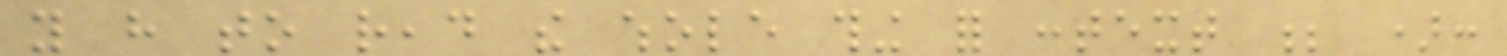you have to read the whole thing for context ; ):
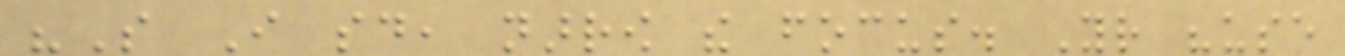"So I said, narrow the focus. Your "use
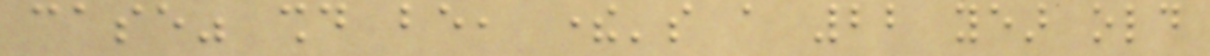case" should be, there's a 22 year old
